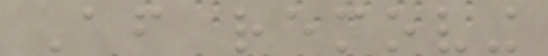After removing
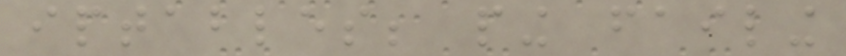iptables; ping failing
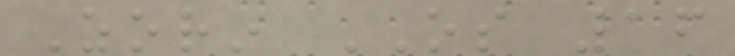Zorin OS 16
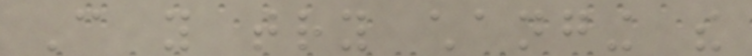Can you try changing the
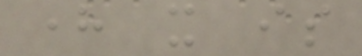here it is
